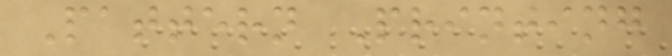Pattern Printing
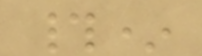#*
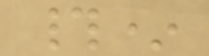#*
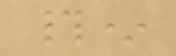#*
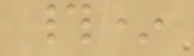#*
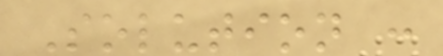Solution :
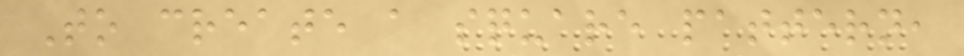To create a square pattern,
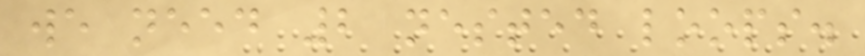we need 2 nested loops.
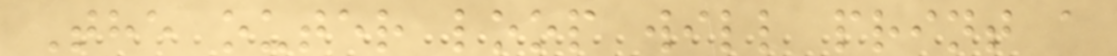The outer loop will print a
